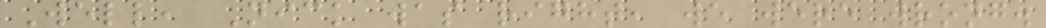Well, Nick was right, we were wrong.
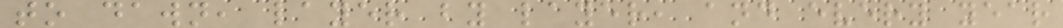to dawn, layer by layer, and every year
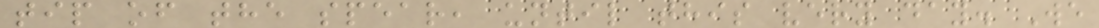tip of the spear, until this very day. We
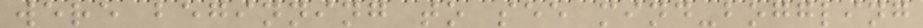were beginning to see mind-boggling
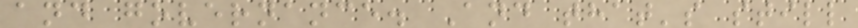and governance. And that's still
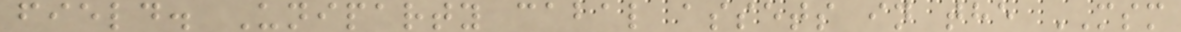field. Uniparty cabal assets in the MSM
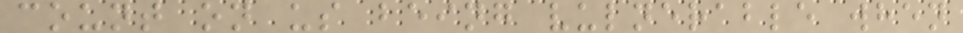count on us being vulnerable when
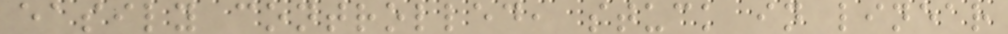easily controlled, stuck in linear
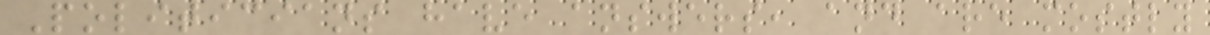Politicians have answers, and are mostly
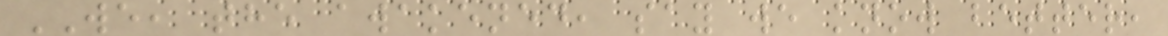WE, the awakened, say we know better,
